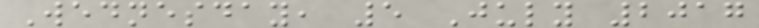Wednesday, 5 July 2017
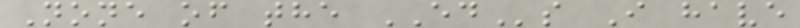None of the EDs I have
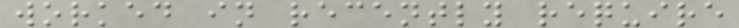worked in recently require
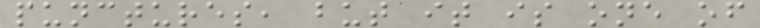punctures, but it is one of
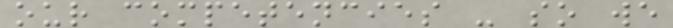our competencies - so we
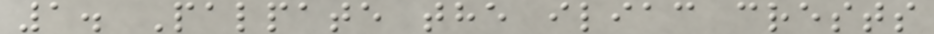1. Palpate the iliac crests
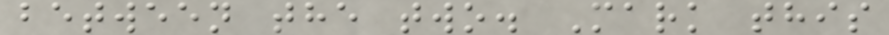between the two. Mark this
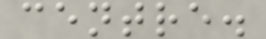centre.
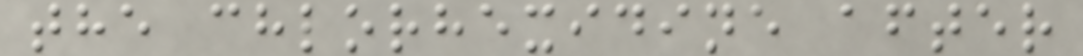the chlorhexidine after
